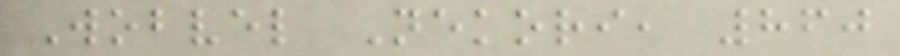Wobvel Nekori, 860
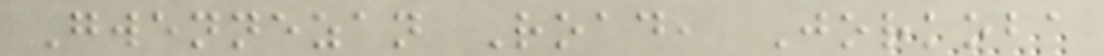Gwennezan Road, Jorkoba
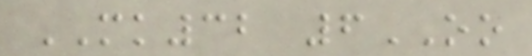MK32 6OO
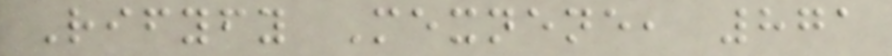Rifyfy Mexnene, 871
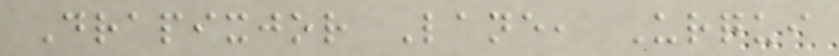Drapixjor Lane, Urqui
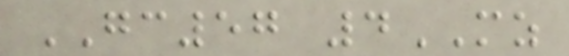GC57 4MZ
